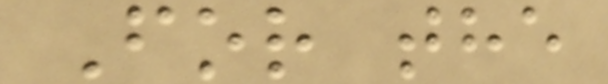For the
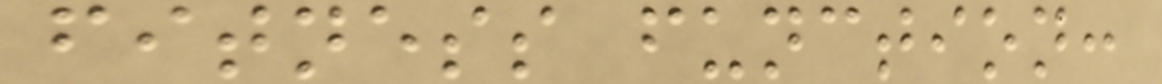fitness function:
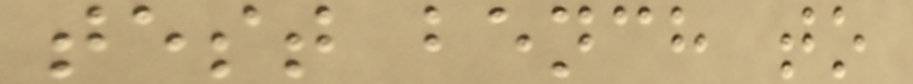test bench to
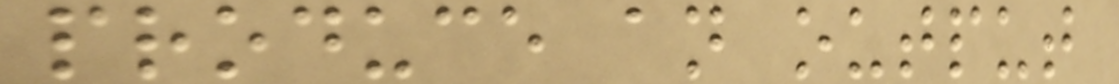produce an output
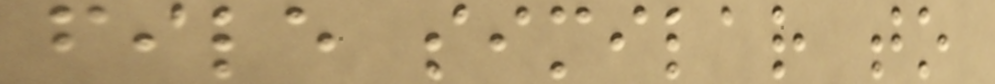file similar to
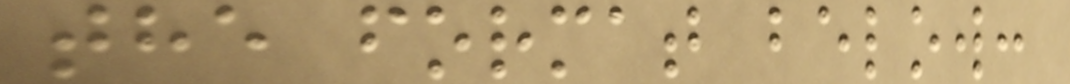the format below:
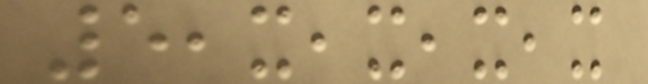5,x,x,x,x
